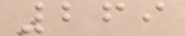269
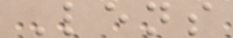Lens
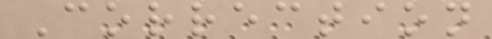Correction
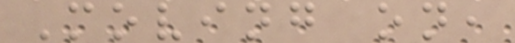Moving on,
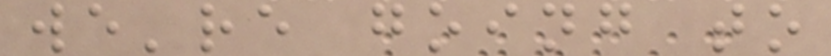we're going to
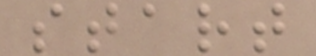start
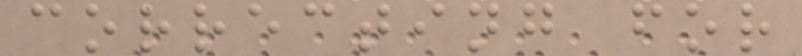correcting for
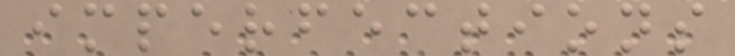imperfections
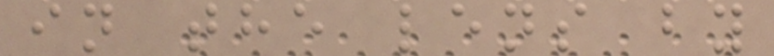in the lens by
